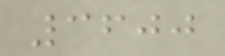3600
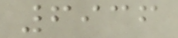6936
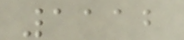1112
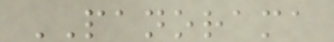PANORAMA
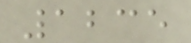1235
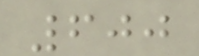600
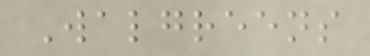Walgreens
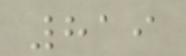819
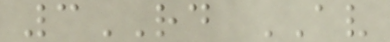3RD AV
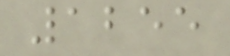1255
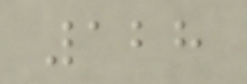128
